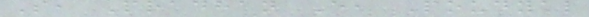S, Pradhan E, Poudyal
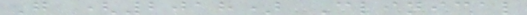G (2018) Clinical
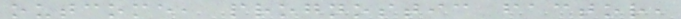outcome, prognostic factor,
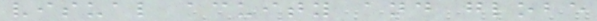visual acuity and globe
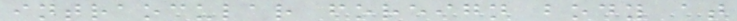intraocular foreign body at
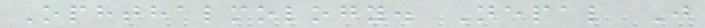Ophthalmology. Nepal J
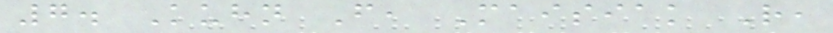7. Kuhn F, Maisiak R,
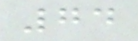74
